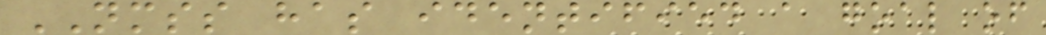NMSS has identified a goal of
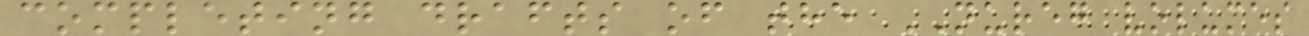completing drafts of the NUREG volumes
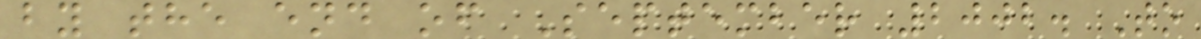by the end of September 2002. To
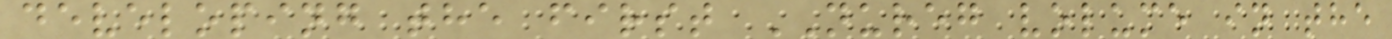developing the first NUREG volume in the
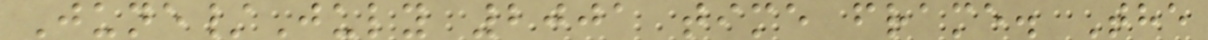June/July 2001 time frame. The
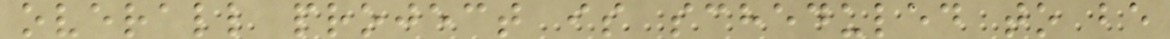overall project is scheduled to be
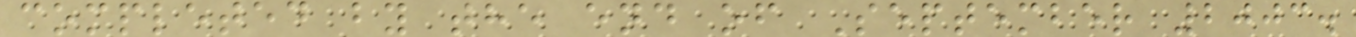completed by the end of September 2003.
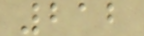212
